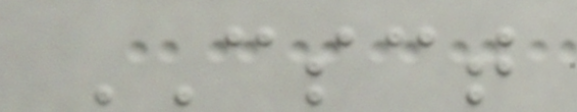CSCT
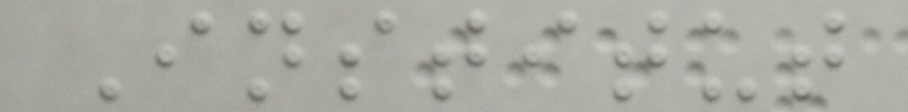Institut
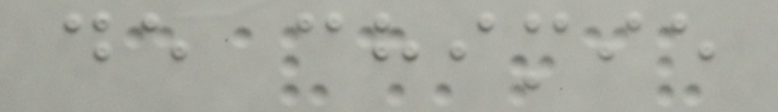de chimie
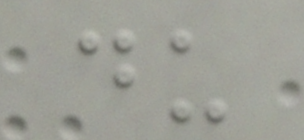du
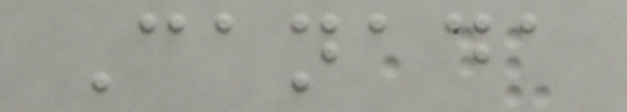Canada
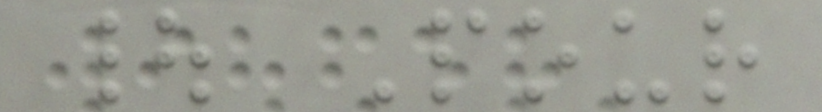| Pour
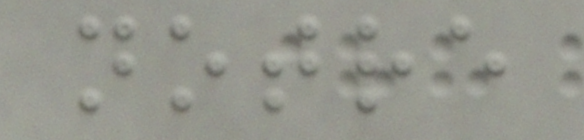notre
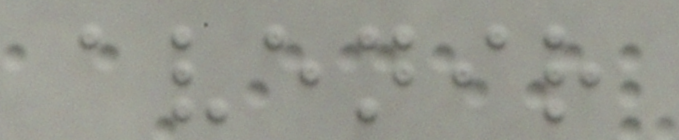avenir
